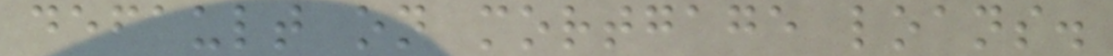default on mortgage loans.
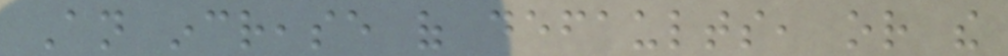An increase of defaults, or the
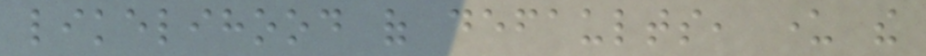likelihood of defaults, under the
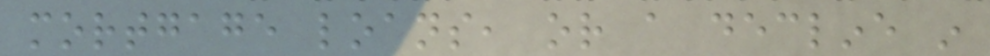mortgage loans, or a decline in
